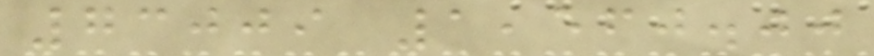73009 1,560.00
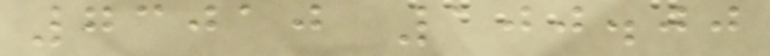73010 100.00
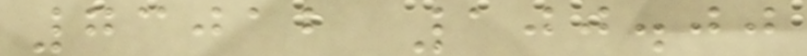73012 100.00
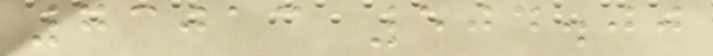73013 504.00
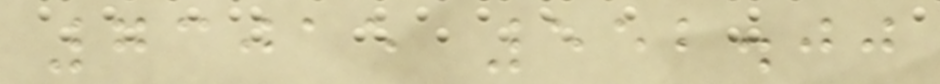73015 552.00
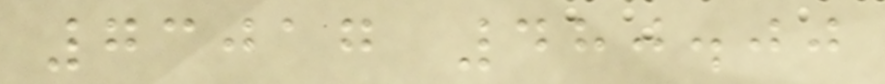73017 480.00
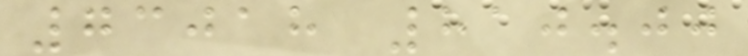73018 810.00
